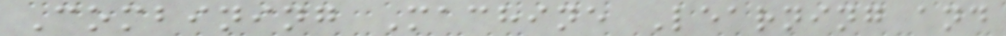Combining Machine Learning and
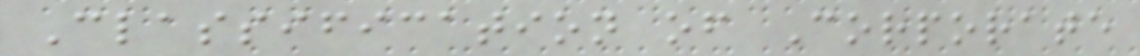Classification of Corporate
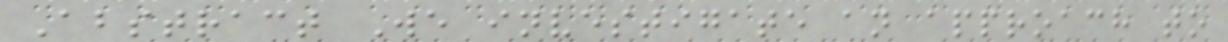Abstract We investigate an approach to
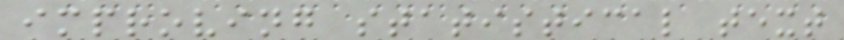improving statistical text
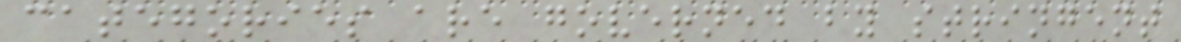categories are governed by stringent
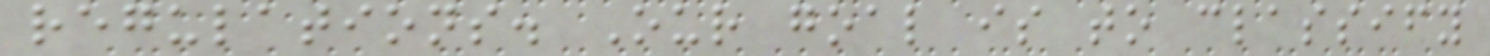regulations. Our goal is to classify
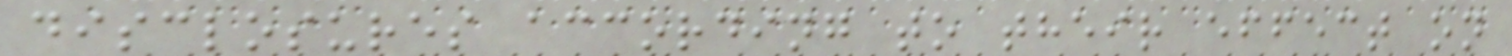disclosures according to their effect on
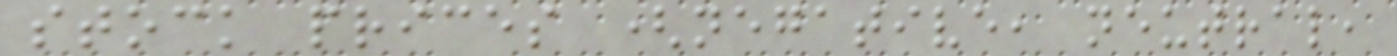stock prices (negative, neutral,
